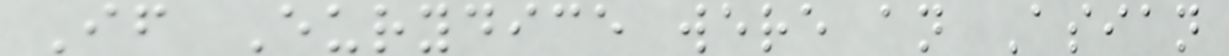If Eurydice were an Asian
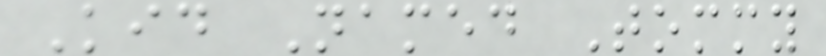Kid Named Tommy
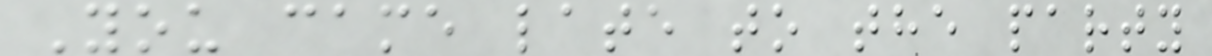You came late to the party
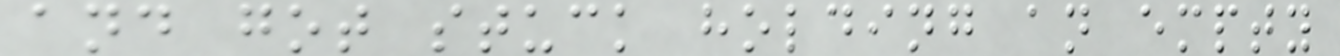and got stuck holding an empty
